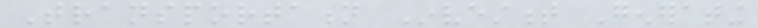Transportation Investment Generating
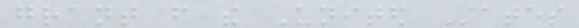grant from the United States
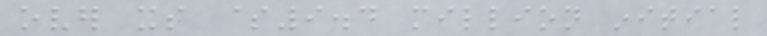over its $9.4 million initial
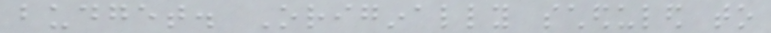budget. Originally scheduled to
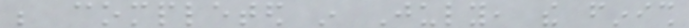be completed in July, the finish
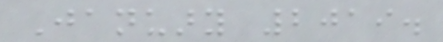January 2019.
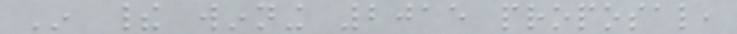In their winning 2015 proposal,
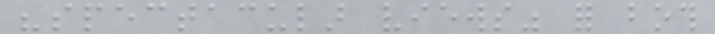"spectacular views" for both
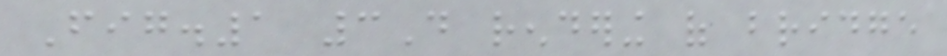Fig.1 3D rendering of bridge
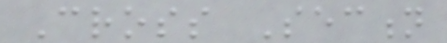Cross Section
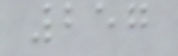257
